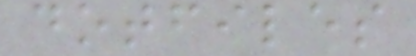dotfiles
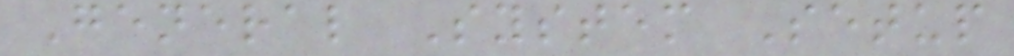General System Setup
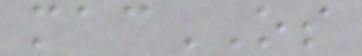macOS
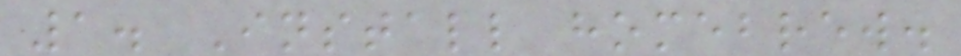1. Install homebrew.
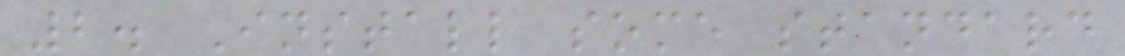2. Install some standard
